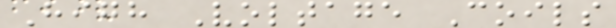High Voltage Coils
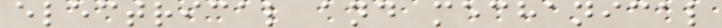electrical and mechanical
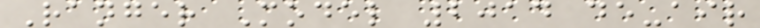Ranger Model 2014 de-air
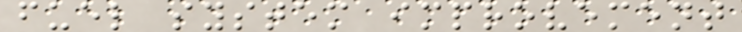fuel system improvement
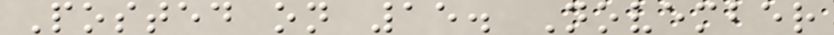Posted on 15. November
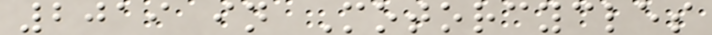2019 in Motorcycles
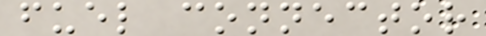fuel connector
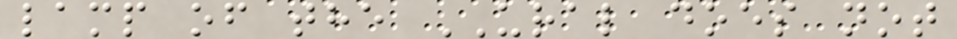lamp of the URAL does not
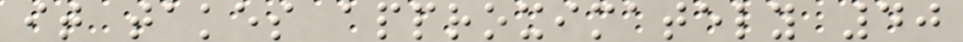it takes approximately 40
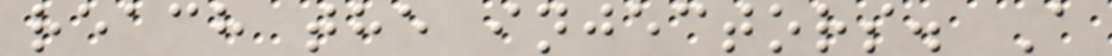reach the injectors. A
